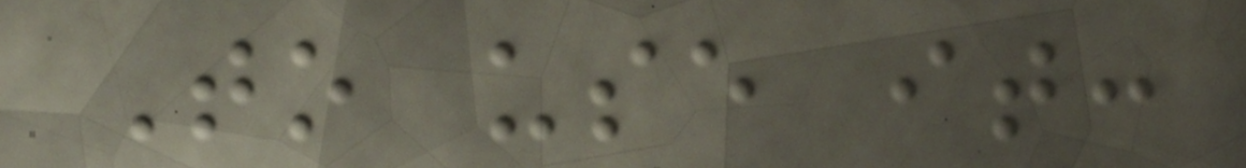To use it:
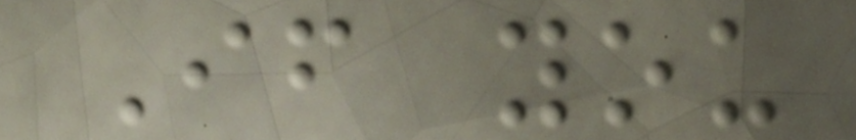If you
